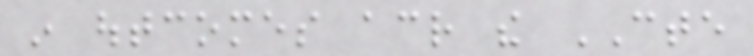in outcomes across the CTE
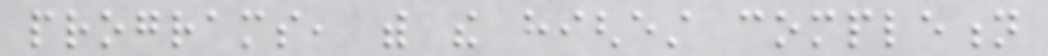programs, with the highest completion
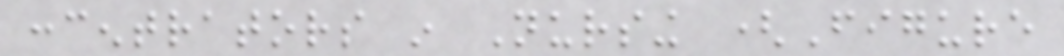concentrators in Nursing (Figure
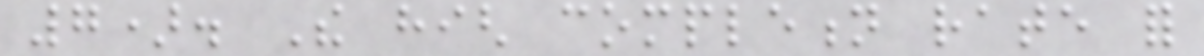7). The high completion rate for
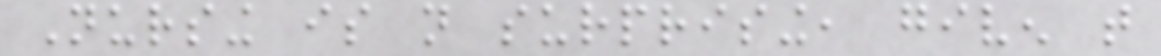Nursing is not surprising, given that
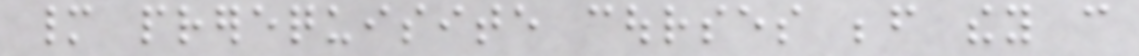many prerequisite courses before they can
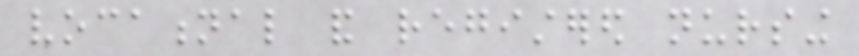vocational and registered nursing
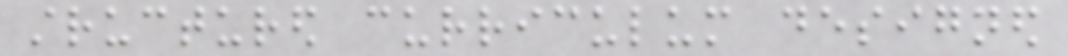structured curriculum designed
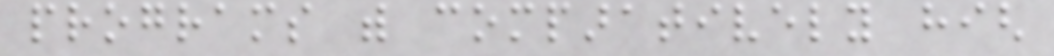programs with comparatively high
